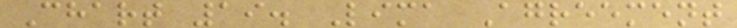Chart 19. Lima Agreement
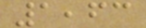1,63
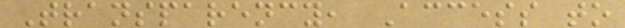Transparency, Access to
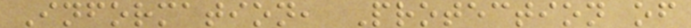Information, Protection of
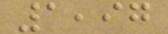1,97
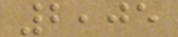2,05
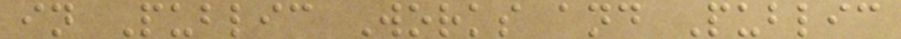in Public Works and Public
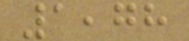1,78
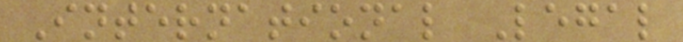International Legal
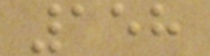158
